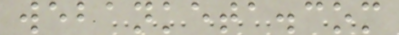webanketa.com
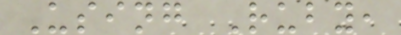Using Ruby,
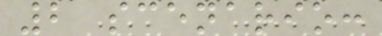2 scenario:
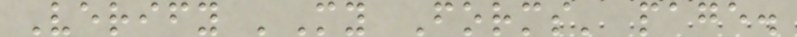Verify 'My Forms' page.
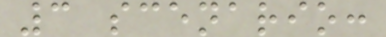3 scenario:
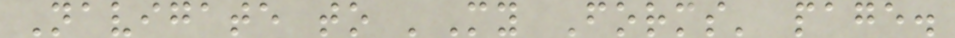Navigate to 'My Forms' page.
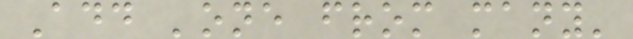Add 'one from many'
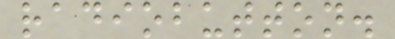radiobutton.
